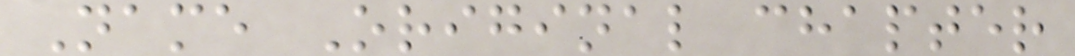Name Original chapter
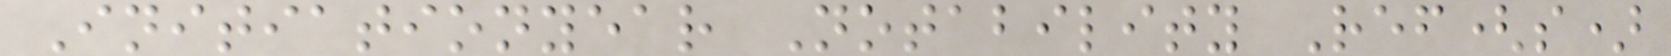Initiationyear Notability Ref(s)
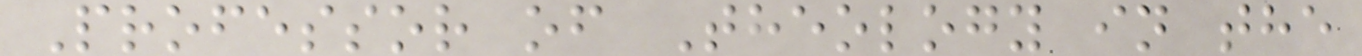Professor of Theology in the
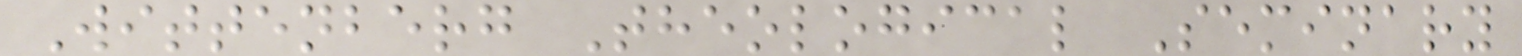Wittenberg Theological Seminary
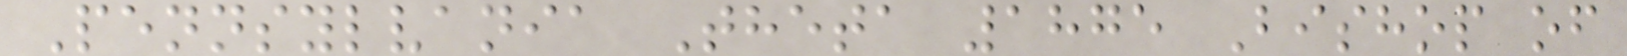Pennsylvania Theta 1875 Bishop of
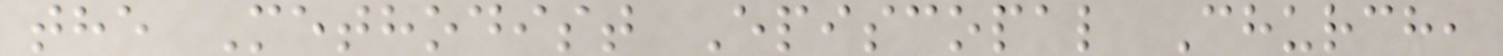the Methodist Episcopal Church,
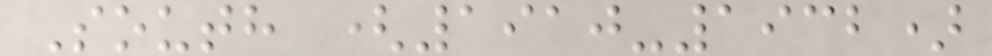South (1910-1932)
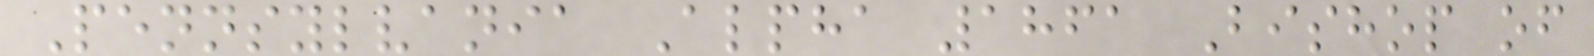Pennsylvania Alpha 1861 Bishop of
